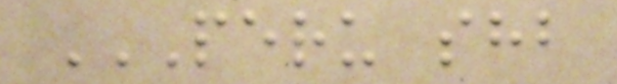PERU SHB
